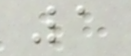1
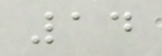14
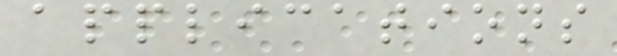applications
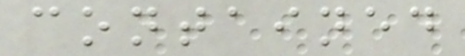contained
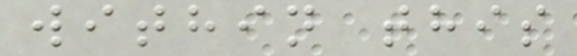within this
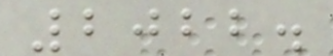2022.
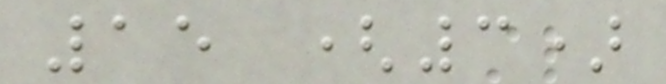15 (3)
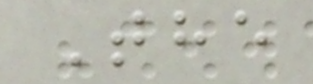The
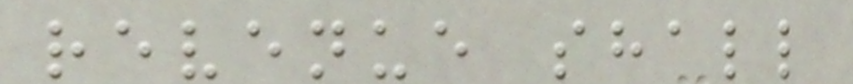revenue shall
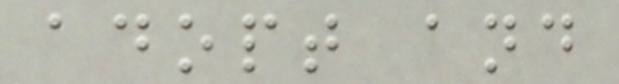adopt and
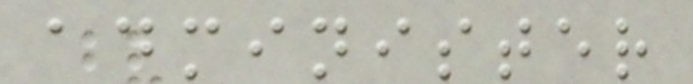administer
